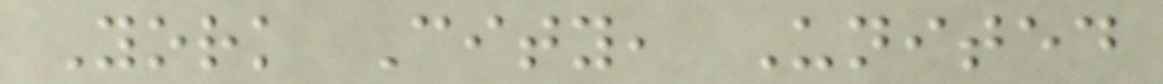York City, United
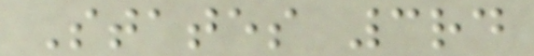States 3rd
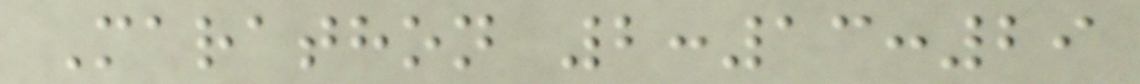Marathon 2:13:29
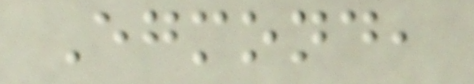Egmond,
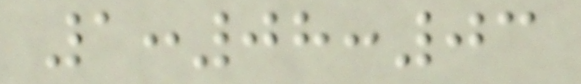1:08:03
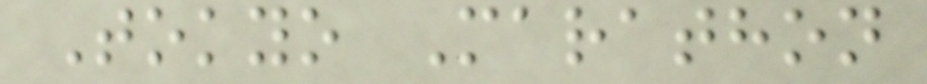Tokyo Marathon
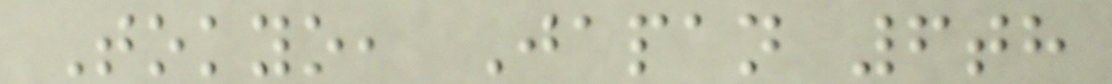Tokyo, Japan 6th
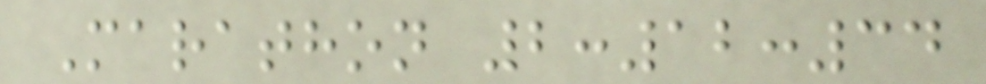Marathon 2:12:34
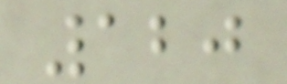120
